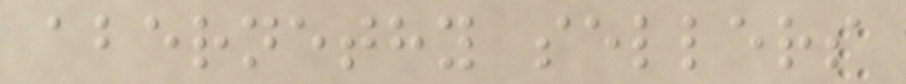abernethy sellers
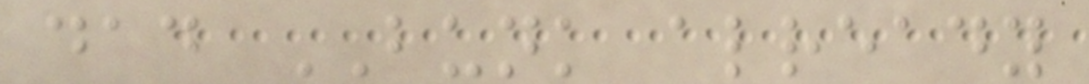dad BUNK already
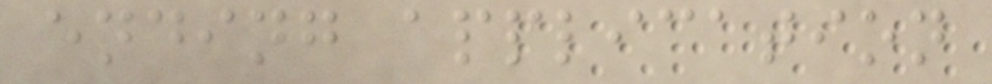ending application
